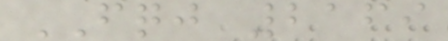FQJ 2169
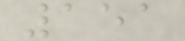151
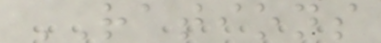RATIONS
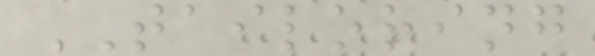TAILORING
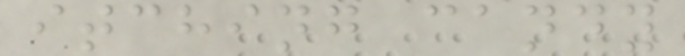itching candy
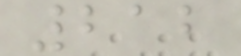212
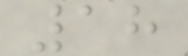18
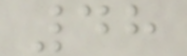48
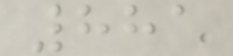881
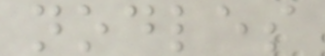nodles
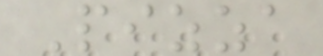Pizza
